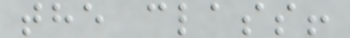the class!
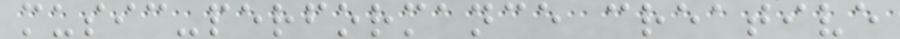music-performance creative
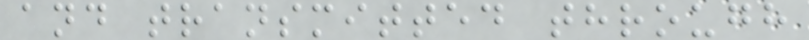and transmitted through
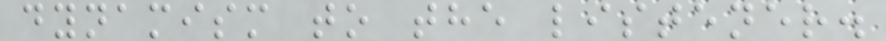dynamism to the listener.
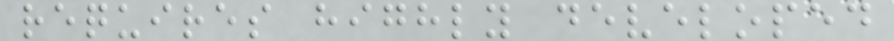requires highly developed
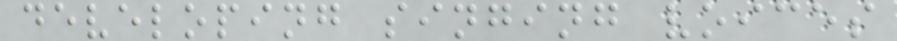developing singing voices
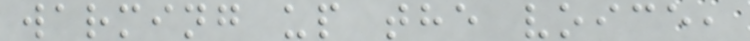warming up the voice,
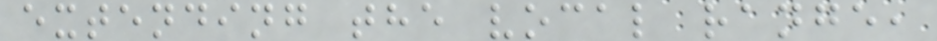extending the vocal range,
